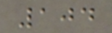104
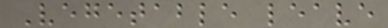Vegetable leave
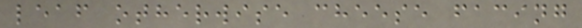leaf otherwise cheese facing
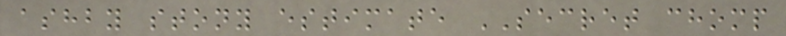ashby stony estimate SECRET chomp
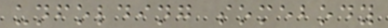unfolding somebody
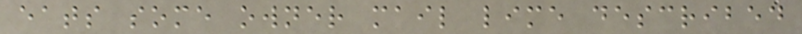eats some owner mail lime described
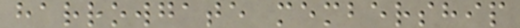harrowgate membership
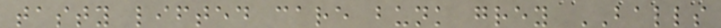tasty lifted care bunk grey BALLS
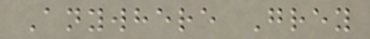Anywhere Grey
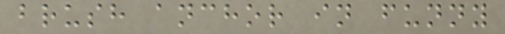brush anchor in funny
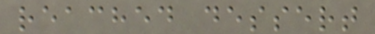reached dessert
